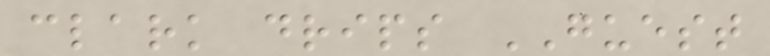clark drips GUEST
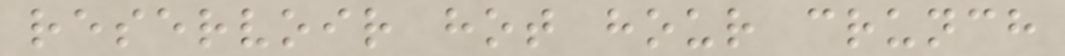reservoir hot hour crunch
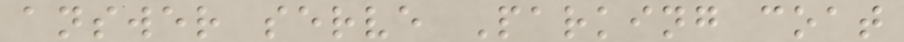answer serve Parking coat
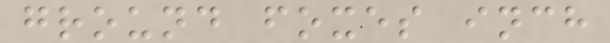ground foxes inch
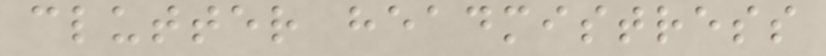clutter headmistress
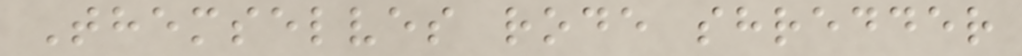Themselves rode shredder
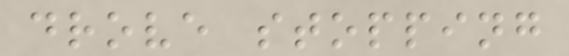drove stopping
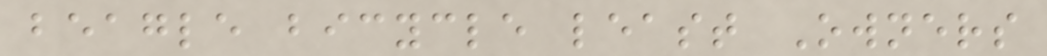beagle bicycle least Owners
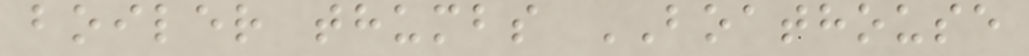boiler thumbs BOATHOUSE
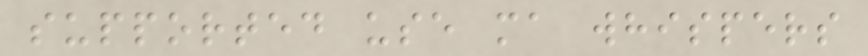supported use ma whispers
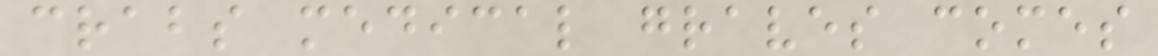crabs medical graves comes
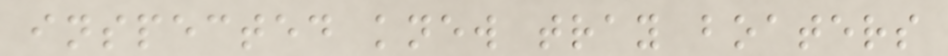inspected knew tray boaters
